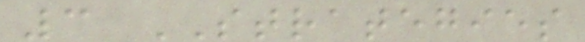3 STRATEGIES
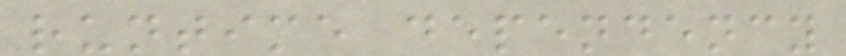runtime dependency
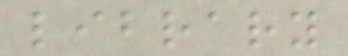library
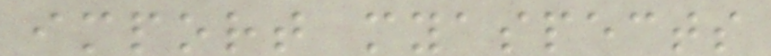import myaspects
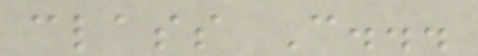class C...
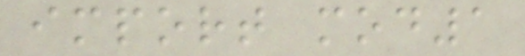import mod1
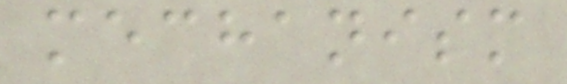mechanism
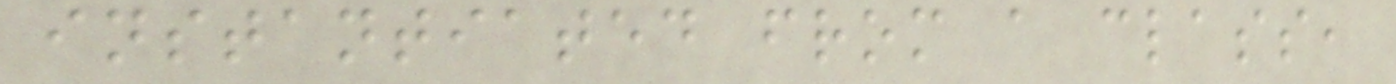instantiated from a class,
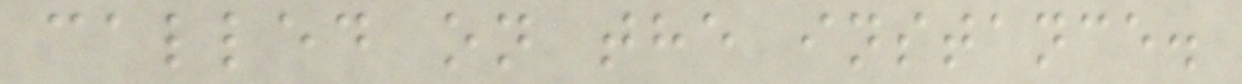called on the instance.
